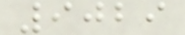9029
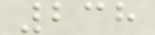238
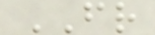FR
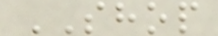SHOP
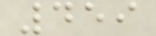459
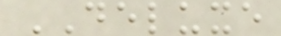DELUXE
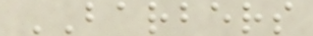BARBERS
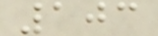103
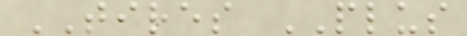TIRES PLUS
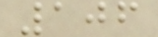106
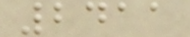2411
